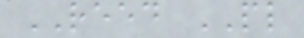REED PL
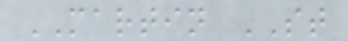MARTIN ST
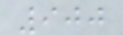900
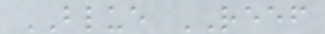BLUE REEF
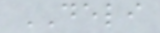DELI
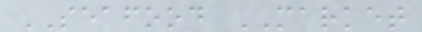SEAFOOD MARKET
